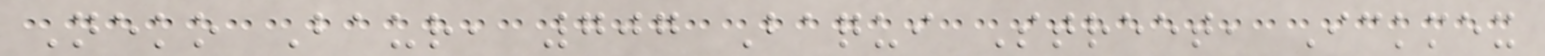Neko Baur, 707 Baqui Street, Ickmex
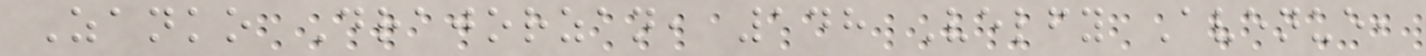Zanko Drajorzan, 148 Velfy Avenue,
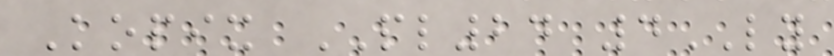Kopix PL24 4LY
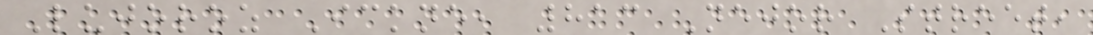Lujoroz Ickne, 813 Nejor Street,
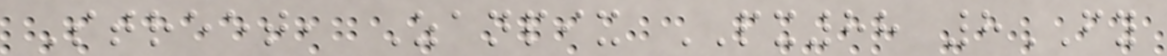Street, Zanpix PX88 8FY
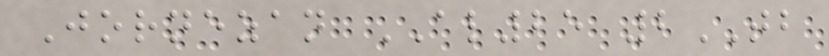Jornezan AL25 2TB
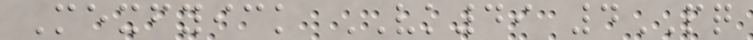Mexfyick VK49 4PQ
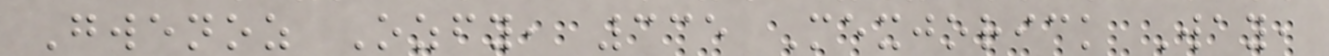Gwenoz Ozfy, 335 Mexjorick Way,
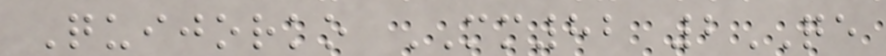Quijorko MM82 2QE
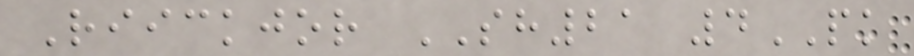Riickjor SH21 4PK
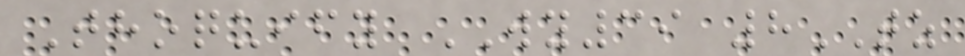Thoquify WY39 8TZ
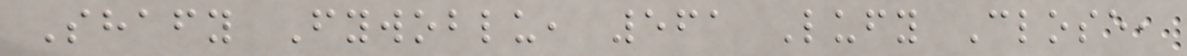Shafy Fywoblu, 561 Lufy Close,
